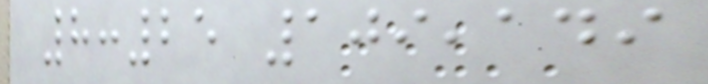8:25 109,149
